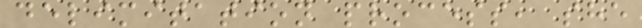delimitation process, she
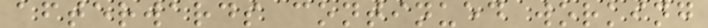afterwards continued working
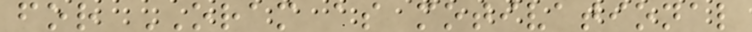for ORAM as motivational
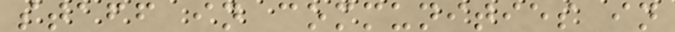staff in communities in
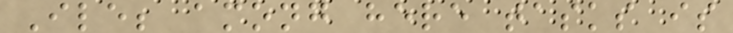Ile; among here tasks is
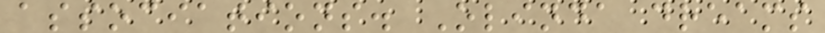associations. Olinda dreams
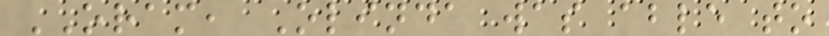ORAM, Olinda was able to
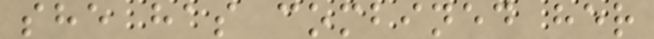she has combined her
